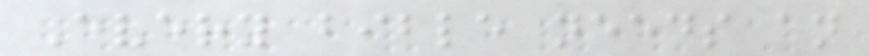Every bible needs an
